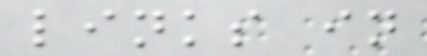links in
